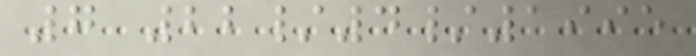7 22/4/1995
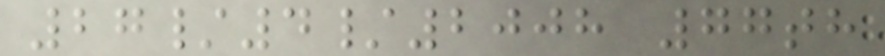27/4/2008 77th
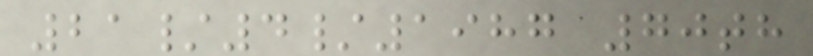21/4/1987 70th
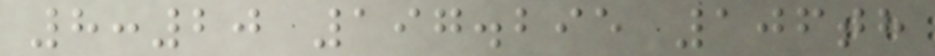8:20 197.295 106th
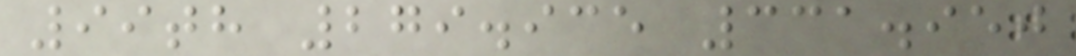99th 279.935 331.950
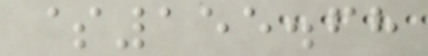$155.68
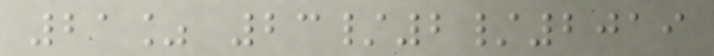21% 23/2/2019
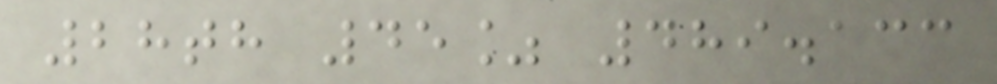28th 45% 489.133
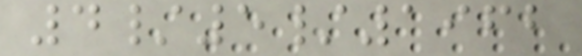4/5/1962
